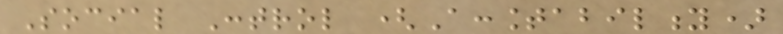Social Control (Accountability)
